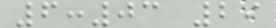6:03 29
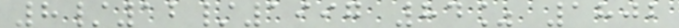8/12/1997 84% 1802
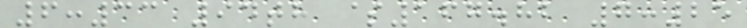6:33 94th $167.82 7:25
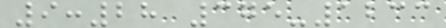9:28 375-1233
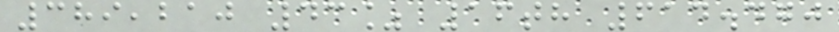389,210 43% 16th 614.470
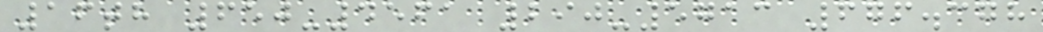16th 650-4561 290-5713 676.378
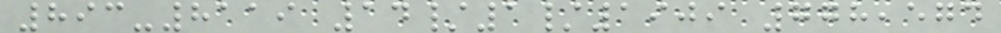893-8119 14/1/1909 778,574
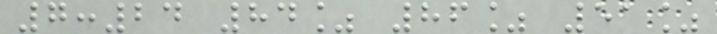7:24 84% 86% 51%
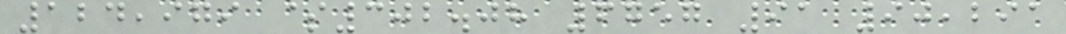124,979 $302.08 6757 91 90,291
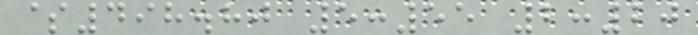$498.80 5:55 2:20
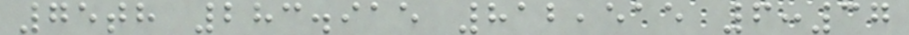75th 283.915 812,515 6:37
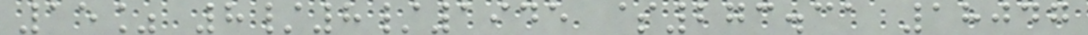15% 8/8/1945 $273.31 18047
